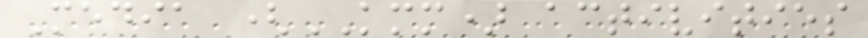Media (KMM) activities
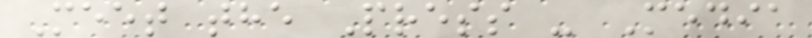Meet the Press - Media
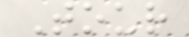Tour
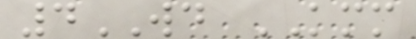4WD KMM
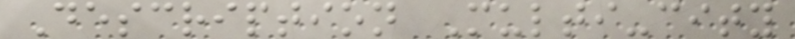Description Multi-city
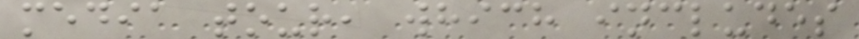media tour, which includes
